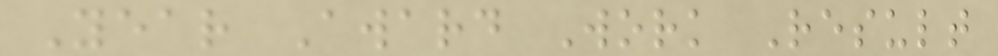Year Award Work Result
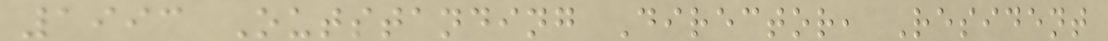1993 Outstanding Director, Resident
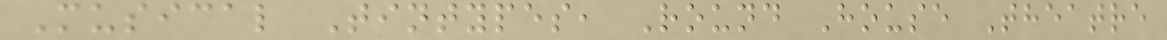Musical Tintypes, Round House Theatre
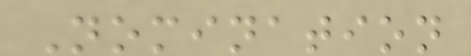Nomination
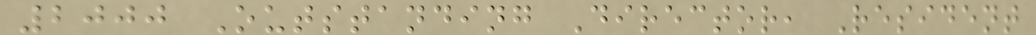2000 Outstanding Director, Resident
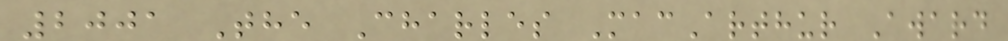2001 The Charles MacArthur Award
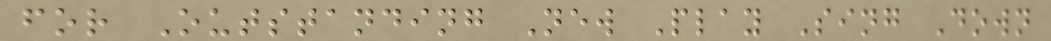for Outstanding New Play Sing Down
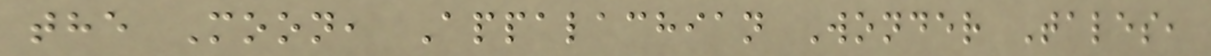the Moon, Appalachian Wonder Tales,
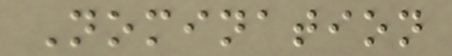Nomination
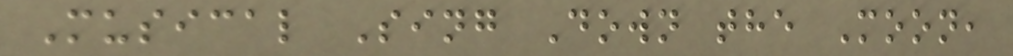Musical Sing Down the Moon,
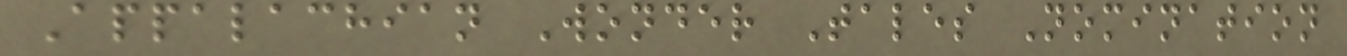Appalachian Wonder Tales Nomination
